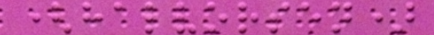(halvorsen)
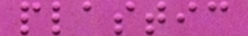plastic
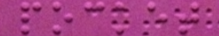pocket
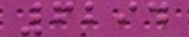6294
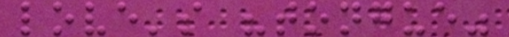love's "tongue"
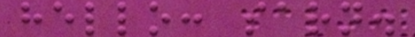hello: sarn.
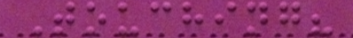Touching?
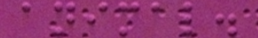animal.
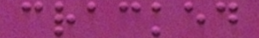cracked
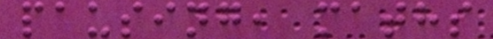pausing, maths
